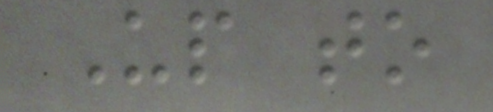Up to
